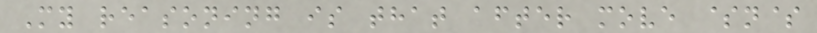My reasoning is that after move $n$
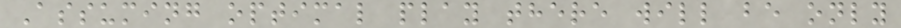Assuming optimal play there will be only
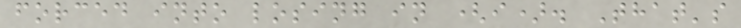forced into losing in (i). That's
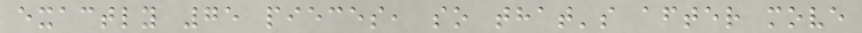exactly 75 pieces, so that's after move
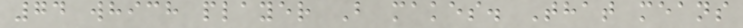74 which player B makes. That means
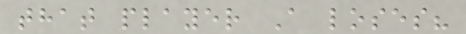that player A loses?
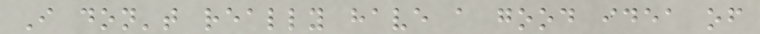I don't really have a good idea of
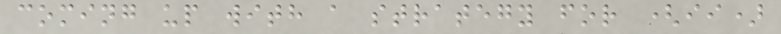coming up with a strategy for (ii)
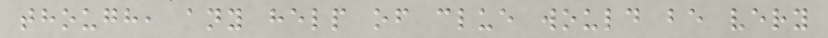though, any help of clue would be very
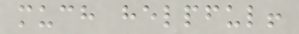much helpful!
